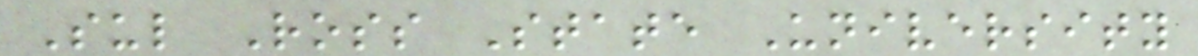Sul Ross State University
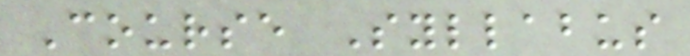Course Syllabus
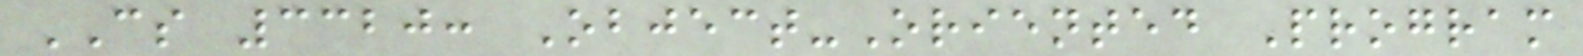CS 3320: Object-Oriented Program
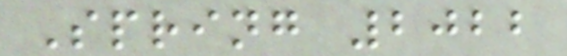Spring 2022
